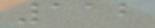112
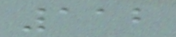112
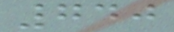740
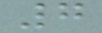7
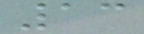13
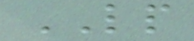LP
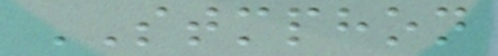STMPHON
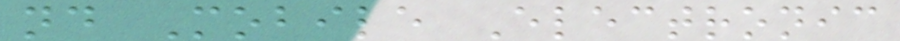nd Mobile Electronic
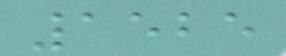1525
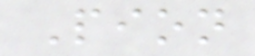Pion
